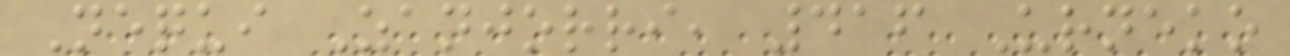Nequi Zanjorri, 416 Urneko
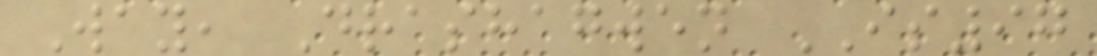Way, Drashagwen IS97
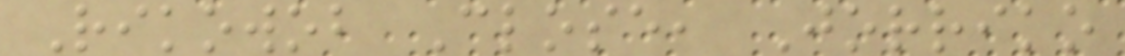Rikowob Close, Jorriko
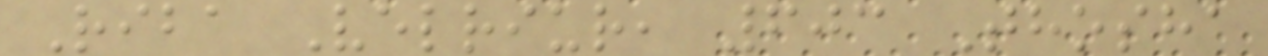Riba Velriur, 603 Thosha
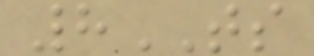8TS
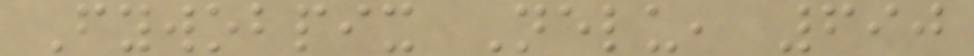Fywobpix Nelu, 690
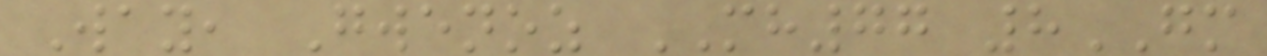Way, Gwenoz MH77 8GM
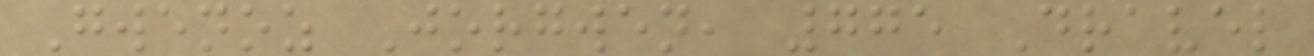Gwenoz Jorgwen, 775 Dravel
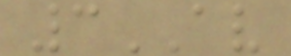3AV
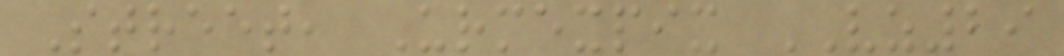Street, Urmexpix VZ29
